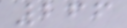266
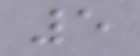5
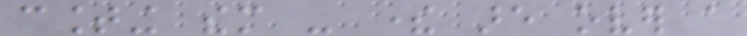counting them - there are over a
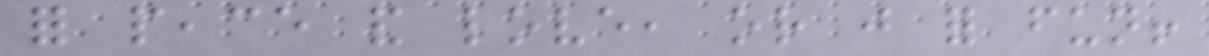for peace and love, or just for fun!
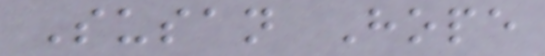Susan Hope
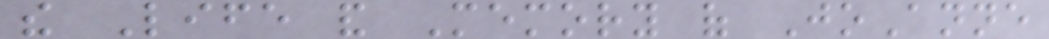the Life and Memory of JoAnne
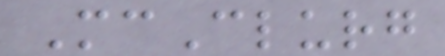McClurg
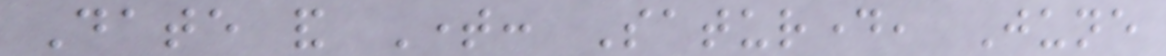Date and Time: Saturday, June
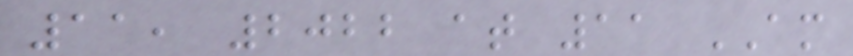11, 2022 at 11 AM
